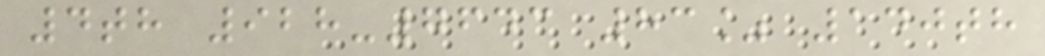4th 928-7643 83% 140th
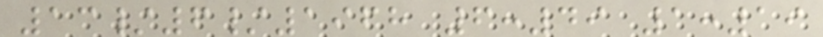13/6/1968 6:49 1:19
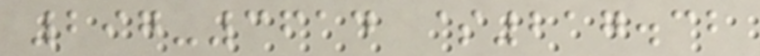297-3614 $217.32
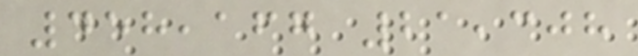458,167 21,308
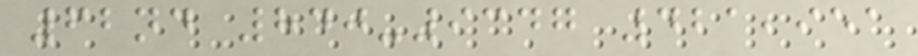62nd 840-9347 421,951
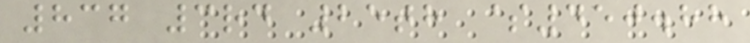837 3rd 25th $450.88
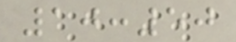10:50
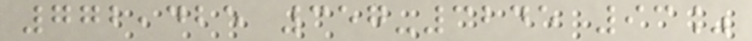772,425 357-3245 93%
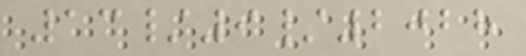13/9/2028
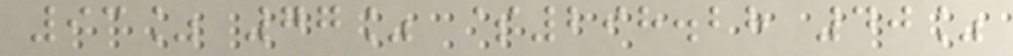93% 77% $298.28 40%
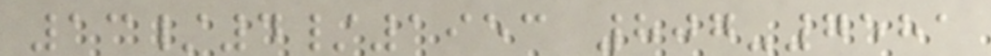13/4/1953 807-7581
